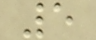5
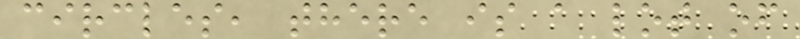circles, there is a lot of
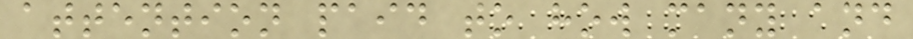attention paid to how many and
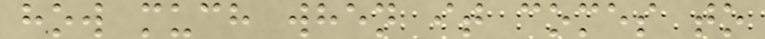how much when it comes to
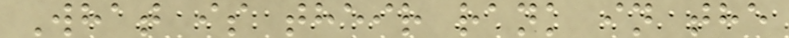What is their rank in the
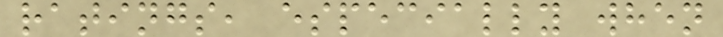ratings, especially when
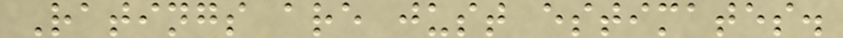Ratings are just estimates.
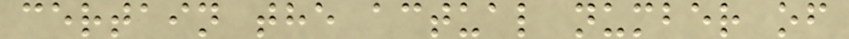certain the actual number of
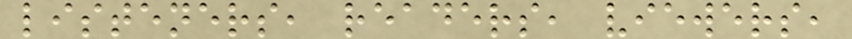listeners, readers, viewers,
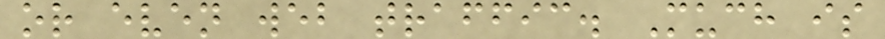or even web traffic. Much is
